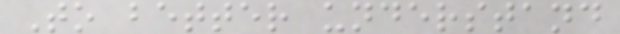To better understand
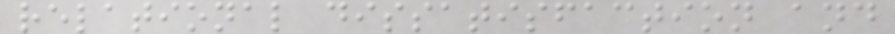relational dissatisfaction and
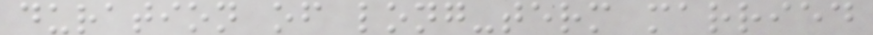duration of long-term married
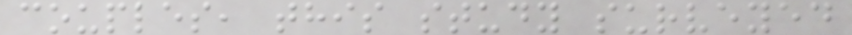couples, this study surveyed
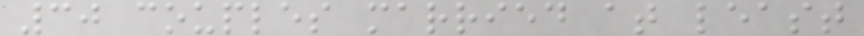30 couples married at least
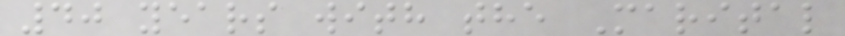40 years with the Marital
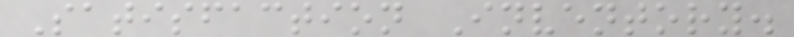Satisfaction Inventory.
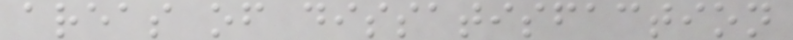areas of dissatisfaction
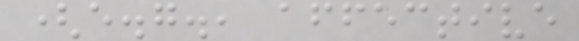(e.g., affective
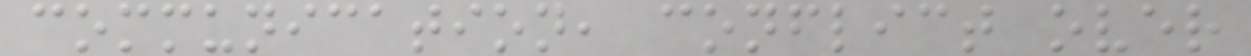communication, conflict over
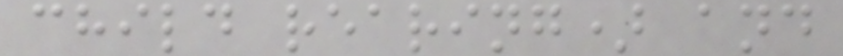child rearing) and
